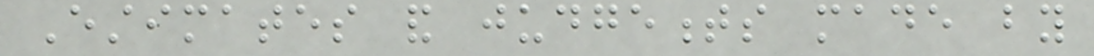Estimates and judgements made by
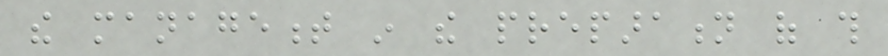the management in the preparation of this
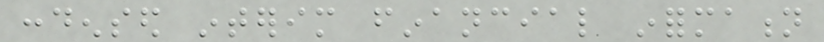condensed interim financial information
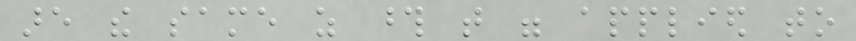are the same as those that were applied to
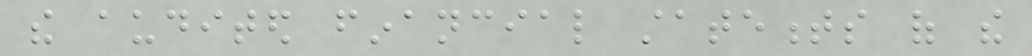the audited financial statements of the
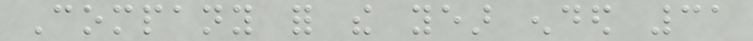Company for the year ended 31
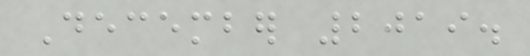December 2019.
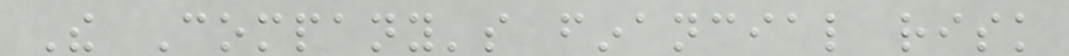The Company's financial risk
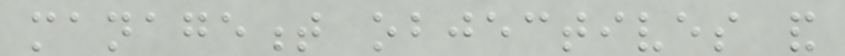management objectives and
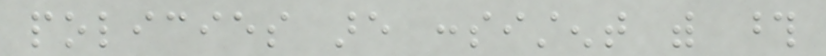policies are consistent with those
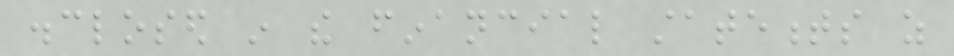disclosed in the financial statements as
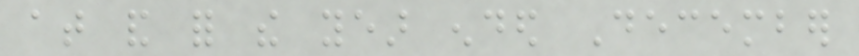at and for the year ended December
